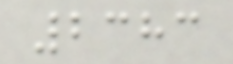2383
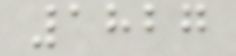1827
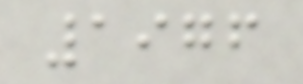1976
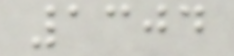1304
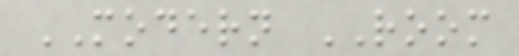MODERN ROOM
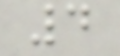4
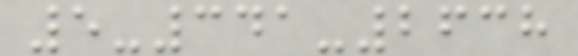5-341-2638
